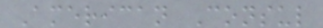American Consul
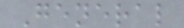General
